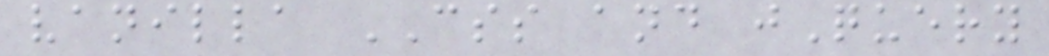vanilla CSS and jQuery
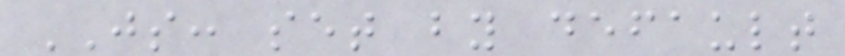JS: set by default
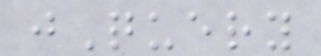jQuery
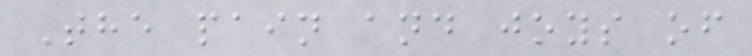The pain and joys of
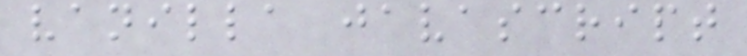vanilla javascript
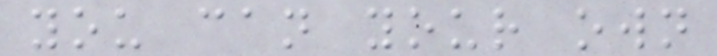you can your own
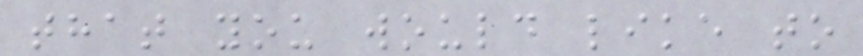that you would like to
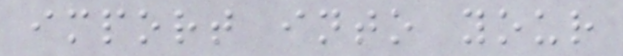import into your
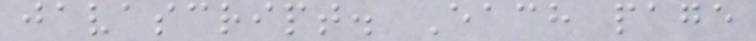javascript. Each page
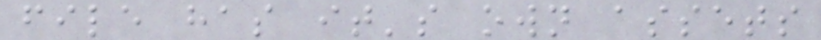file has it's own assets
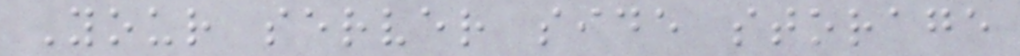Your server side storage
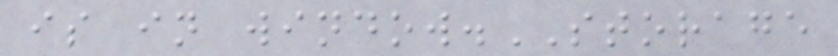is in window.STORAGE
